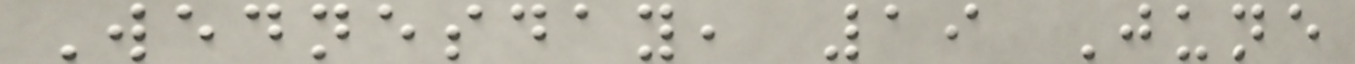Wednesday, 19 June
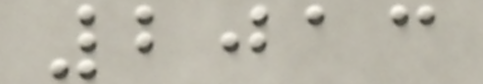2013
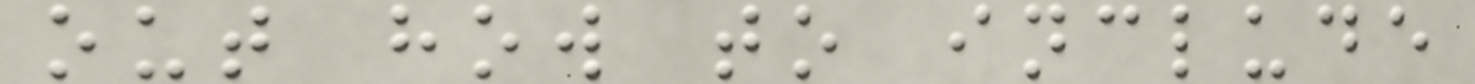out how to include
